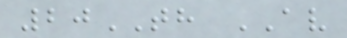20TH AV
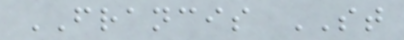FRANCIS ST
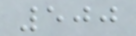500
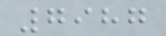7987
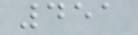451
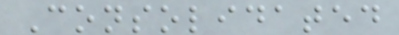Consolidated
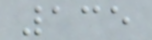135
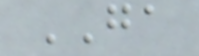GA
